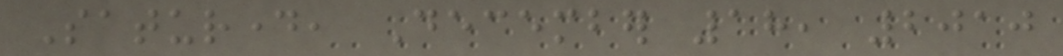Saturday, December 18, 2010
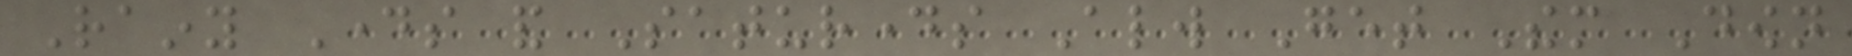Rainy Days and Saturdays Always Get Them Down
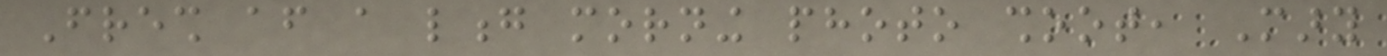Fresh after a long morning photo shoot, Mary
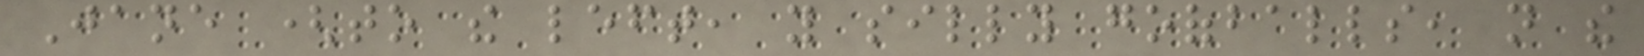Jane (to the left, you silly goofballs, not the
